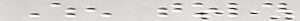When told
